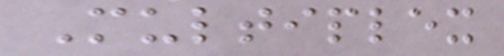Multiplex
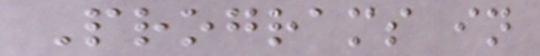Programs in
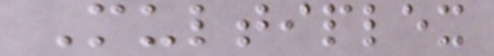Multiplex
